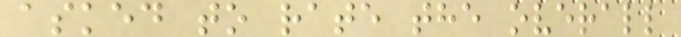asked to rate the overall
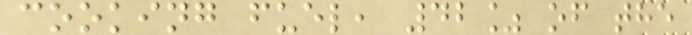cooking fuel, 42% of the
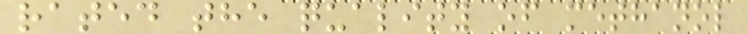rated the quality of methanol
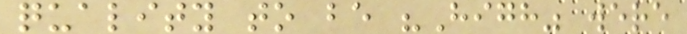quality to be "High" were
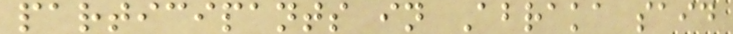participants in Abraka said
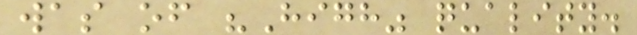was of "High" quality.
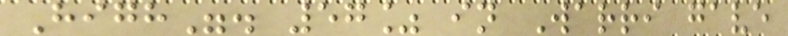High". 57% in Warri gave
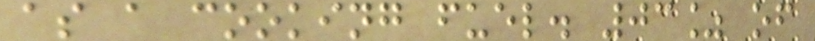as a cooking fuel. 03% of
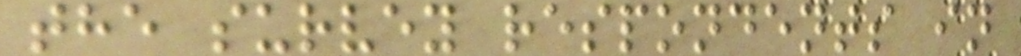the survey respondents in
